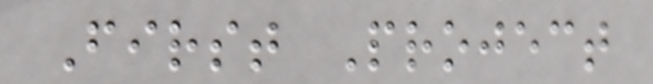First Project
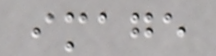image
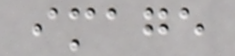image
